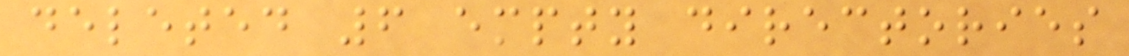deleted 6 empty directories
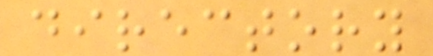directory
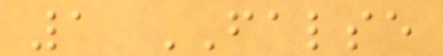1 FALSE
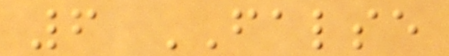6 FALSE
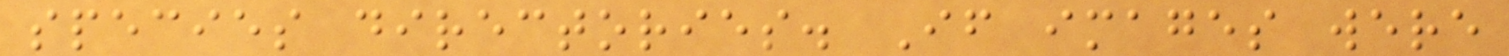species directories. If images were
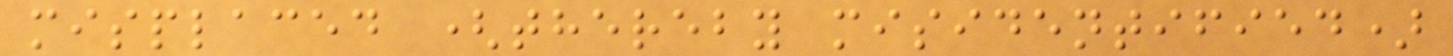misplaced (thereby misidentified)
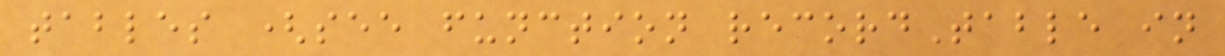tables (see function recordTable in
